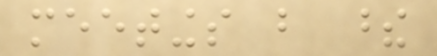meetings but these
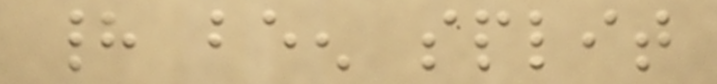had been split
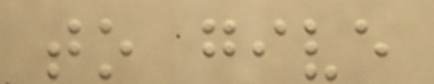to give
